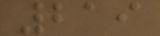219
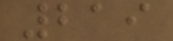219
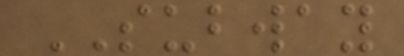SUBWAY
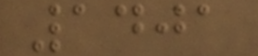1401
